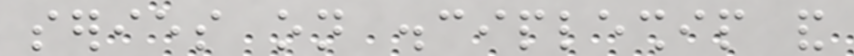series on discipleship and
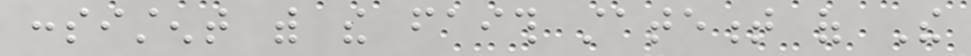consistent with the faith statement of The
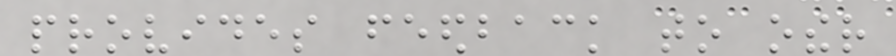provides feedback to other
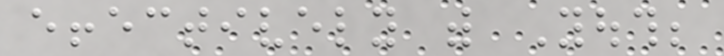effectively with Youth;
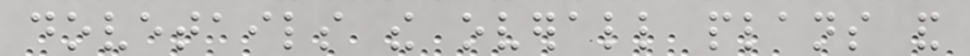dovetails the overall plans and
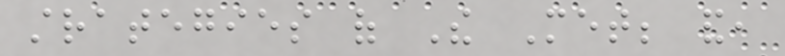strategies of The Met; and,
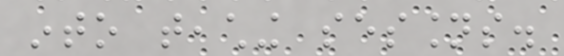into teaching sessions.
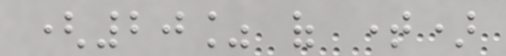(20% of time)
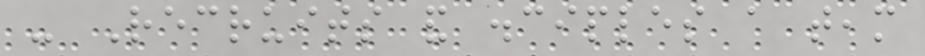- Recruits and disciples a team
